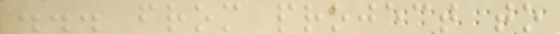... from project to
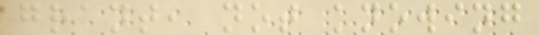grant, not knowing
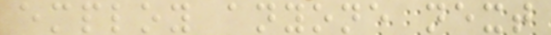employ anyone next
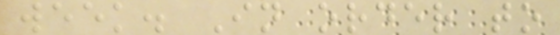week. In order to
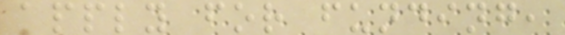apply for funding,
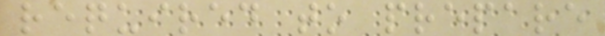required to prepare
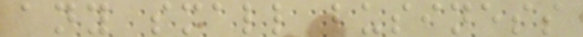any small business
